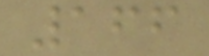166
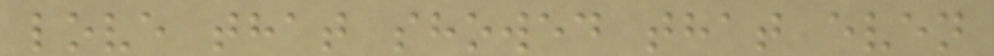love that showed that even
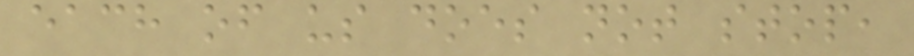each of us does not stop,
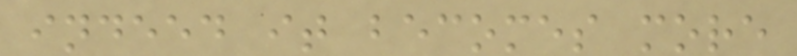indeed it becomes more
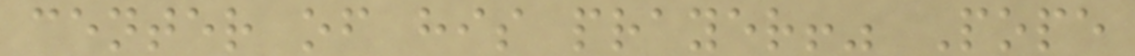center of his prayer!" Pope
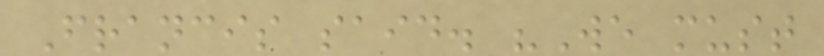Francis said. "We must
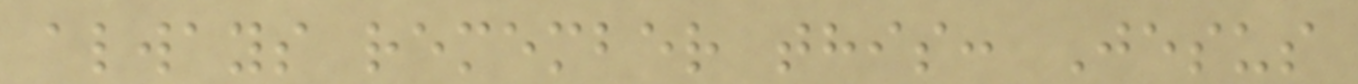always remember this: Jesus
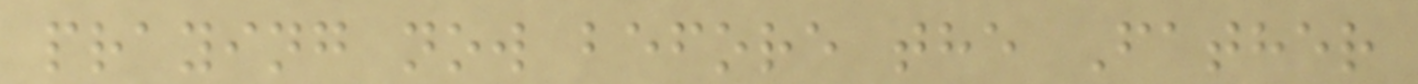praying now before the Father
